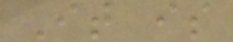It is
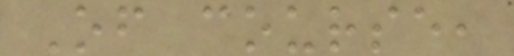Of course,
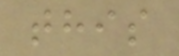this
